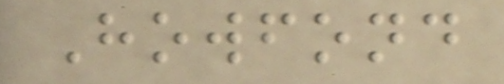Howfond
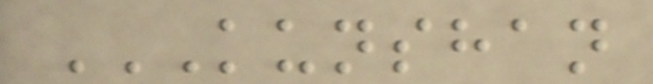KUNSHAN
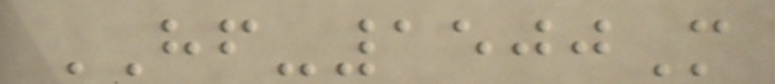HF-1500M
